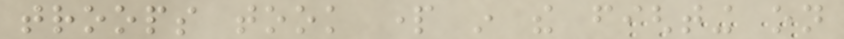troops took part in the fighting on
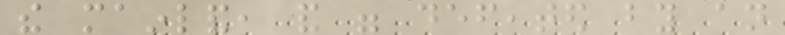the mainland, and were defeated by an
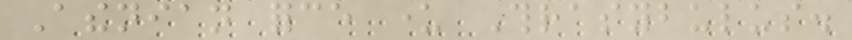Athenian force under Thrasybulus.
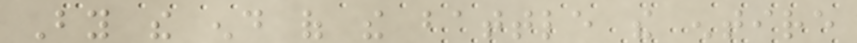By the end of the battle the entire
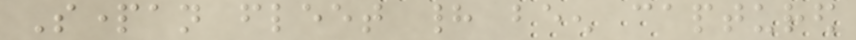Spartan fleet had been captured
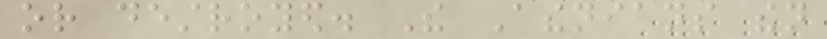or destroyed. The Athenians then
